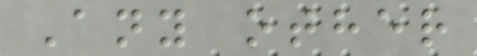Any other
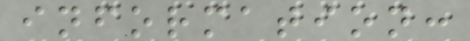information:
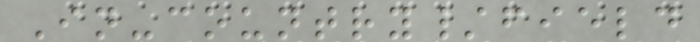In-country/field
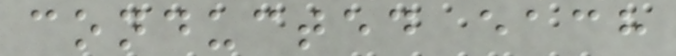conducted each
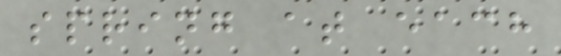spring at each
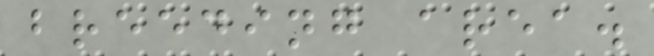breeding area.
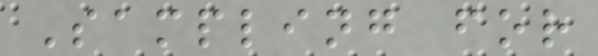Sampling for
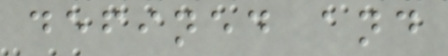defined and
